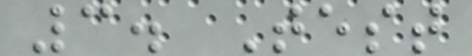3. Test
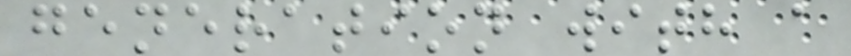generation with a
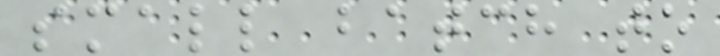small batch to
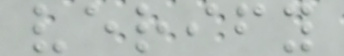verify
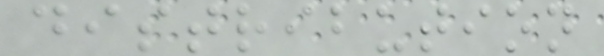distribution
